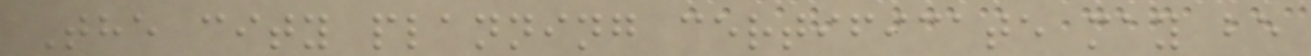The city planning certificate may be
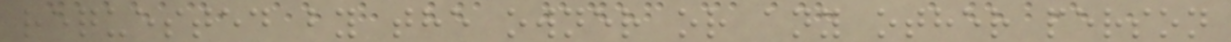requested by the owner or any other person
